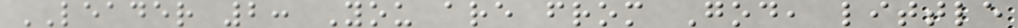LEADER 2: You are from God, little
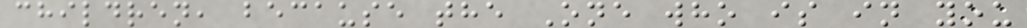children, because the One who is in you
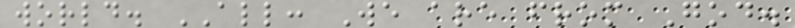world. ALL: We are from God.
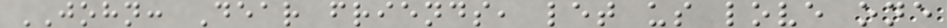JOHN: Dear friends, let us love one
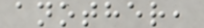another,
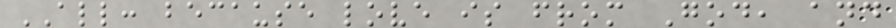ALL: because love is from God, and
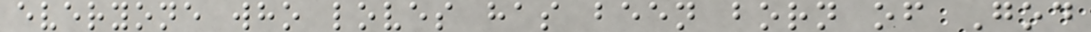everyone who loves has been born of God
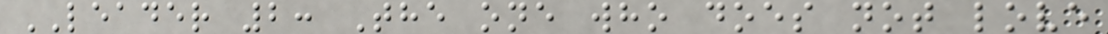LEADER 2: The one who does not love
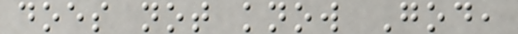does not know God,
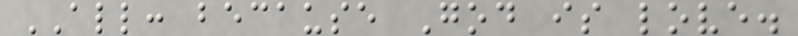ALL: because God is love.
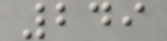249
